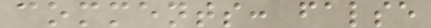comments: false
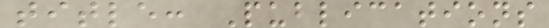title: Publications
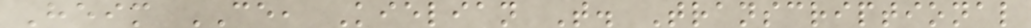Heim CE, Kielian T. Transcriptional
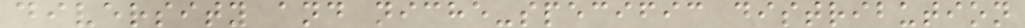diversity and niche-specific distribution
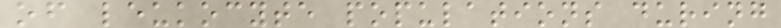of leukocyte populations during
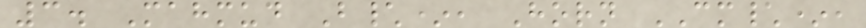3. Mahmud B\*, Horn CM\*,
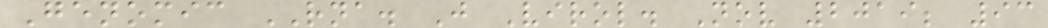Genomic RNA. J Virol. Nov 2019; 93
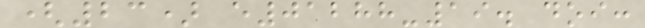(23) e01288-19. doi:
